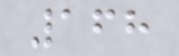168
